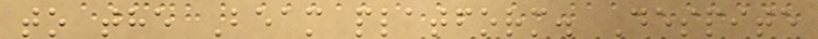to the Beam platform. Despite
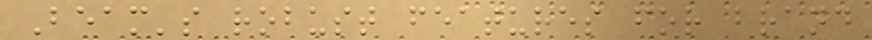Beam's robust features for brand
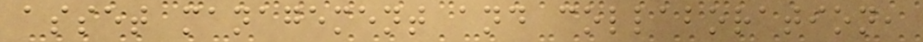asset management and collaboration,
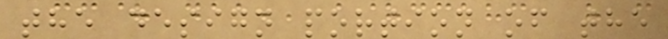the design portion of the
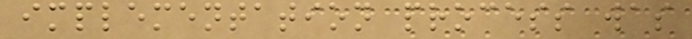implementation process was
